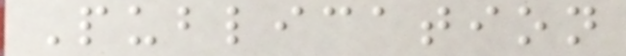Publication
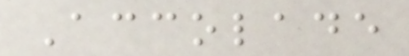Accolade
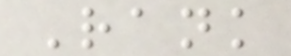Rank
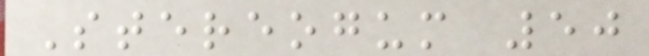Stereogum 50
